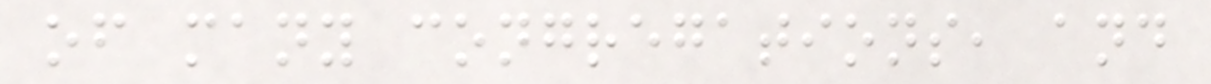of many congregations, and
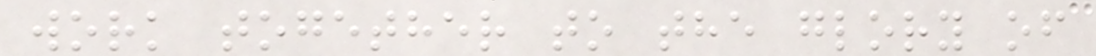work together to the glory of
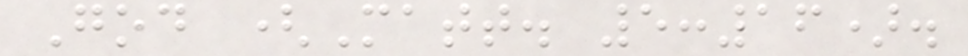God (Matt. 5:16).
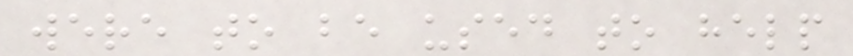were to be used to help
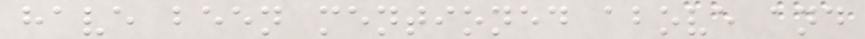have been mentioned above and
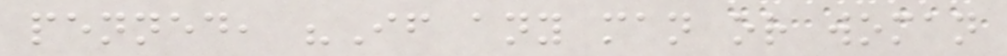penned, "If any man or woman
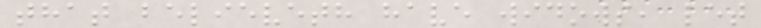that believeth have widows, let
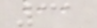31
